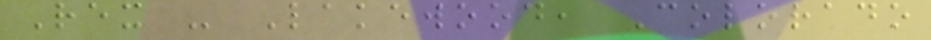Rex - Lakewood, Colorado
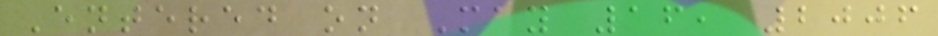Entered on May 16, 2006
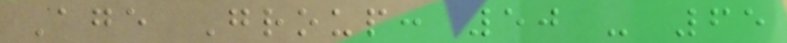Age Group: 50 - 65
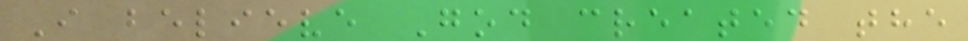I believe God created the
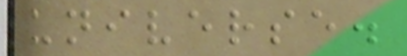universe.
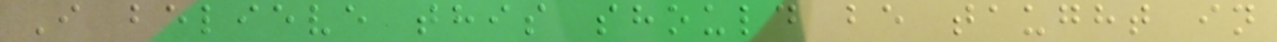I believe this should be taught in
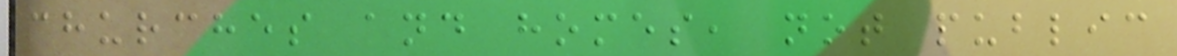churches and homes, not public
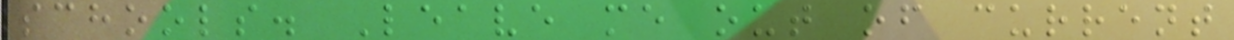schools. Leave me out of current
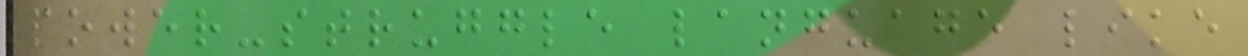power-struggle language like
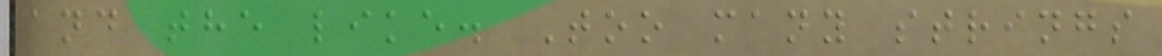and the like. Too many strings
